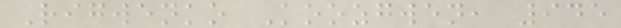Rigwenko Koozgwen, 945
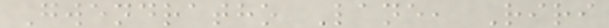Gwendratho Lane, Riri
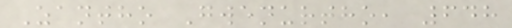Zantho Gwenurtho, 648
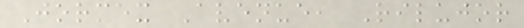Jormex Avenue, Rilujor
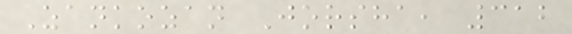Zankozan Jorsha, 312
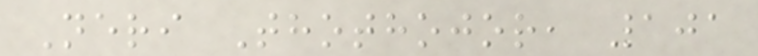Neri Thothojor, 101
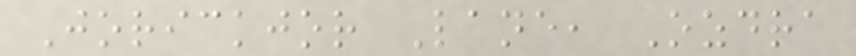Jorickjor Lane, Ozdra
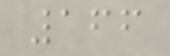166
